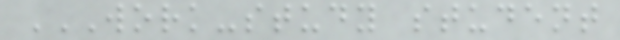WORK-STUDY STUDENT
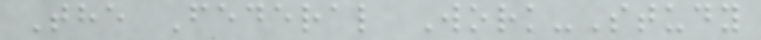The Federal Work-Study
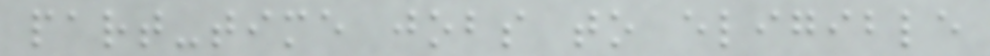part-time jobs to eligible
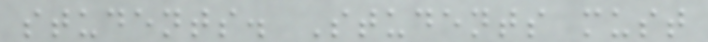students. Students must
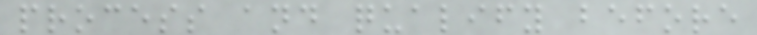process and qualify before
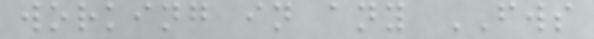working in any FWS
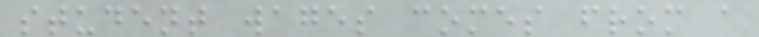student wages comes from a
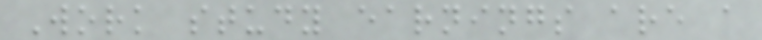Work study earnings are a
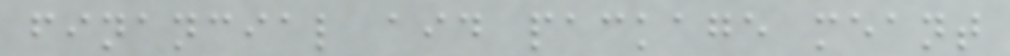financial aid package meant
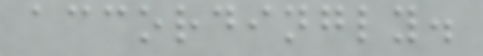accordingly.
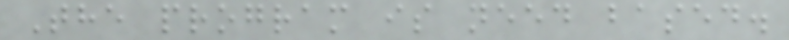The program is need based.
